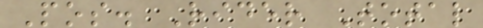Pos. Rider Total
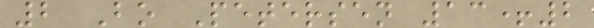2 Bo Petersen 13+2
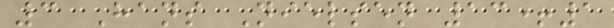3 Hans Nielsen 13+1
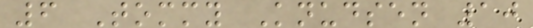6 Tommy Knudsen 10
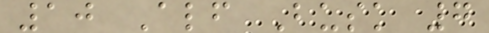10 Alf Busk 7
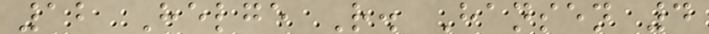12 Helge R. Hansen 4
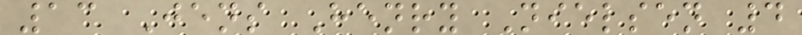13 Jens Henry Nielsen 4
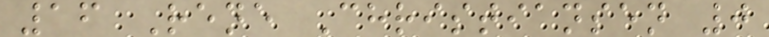16 Rene Christiansen 0
